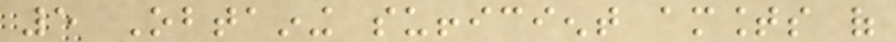5 Obtaining sufficient amounts of
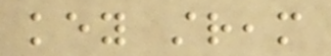key stream
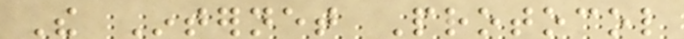The Internet Protocol
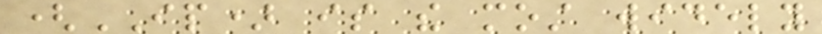(IP) is the most widely
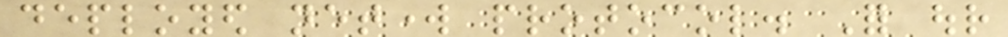deployed network protocol. For our
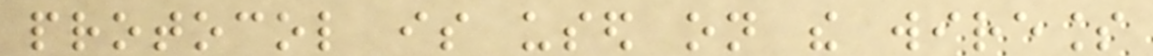protocol is used on the wireless
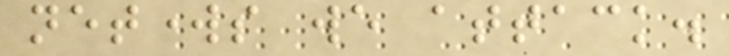networks we attack.
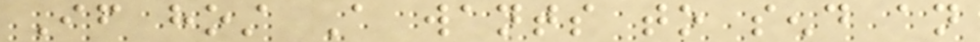If host A wants to send an
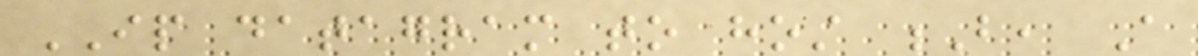IP datagram to host B, A
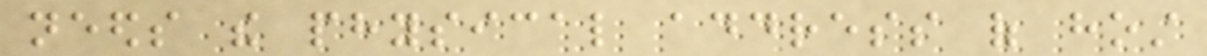needs the physical address of host
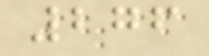276
